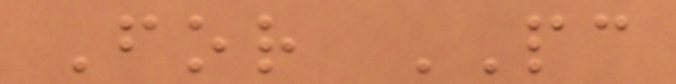For PC
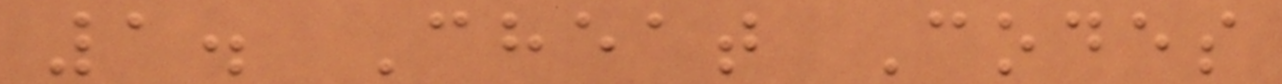1. Cheat Codes
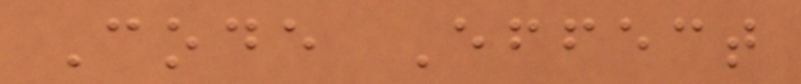Code Effect
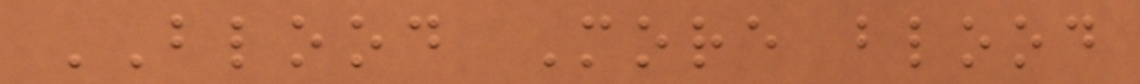BLOOD More blood
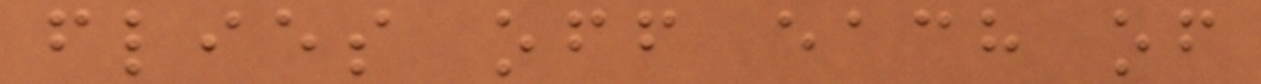flies off each of
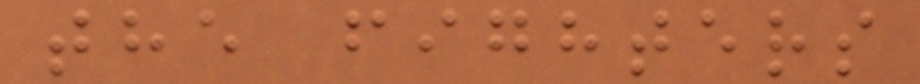the fighters
